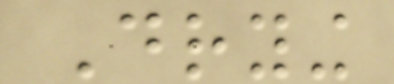Drying
